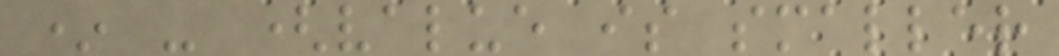* - (value is smaller
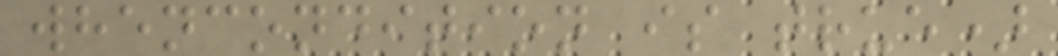whencondition is true)
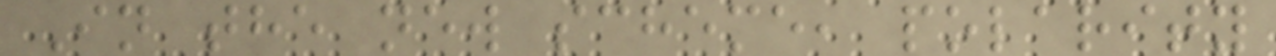In the new scheme, polarity
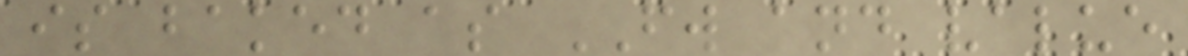is baked as FW and value
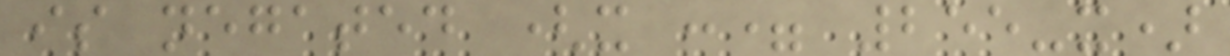is negated (x := 255-x)
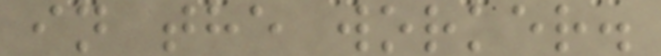in the worker.
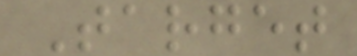Target
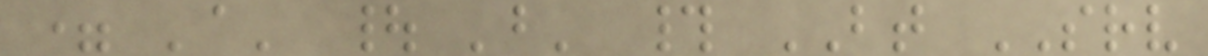= 'a' | 'b' # BT SRV
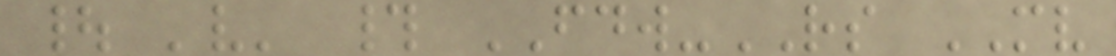| 'v' # FDW-RS MV
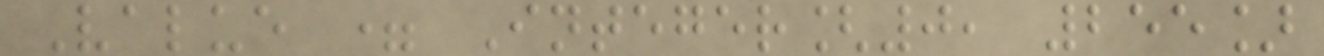Value = Integer[0, 255]
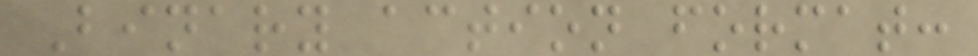Binary action format:
